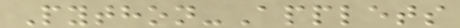Python-Applets
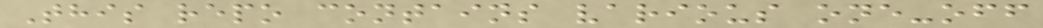This repo contains various one-off
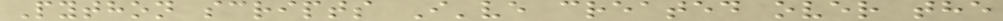Python scripts I've created over the
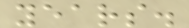years.
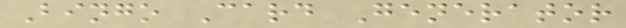Bingo Card Generator
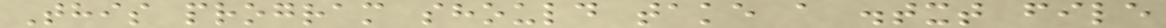This program should take a .txt file
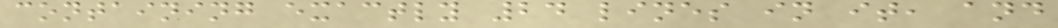containing exactly 24 lines in it, and
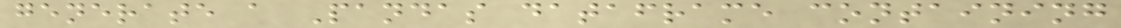generate a Pandas dataframe containing
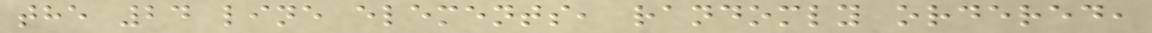the 24 line elements, randomly ordered,
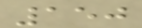150
